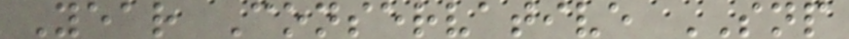Year Conservative SNP
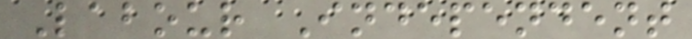Labour Independent
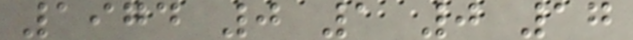1974 0 1 0 17
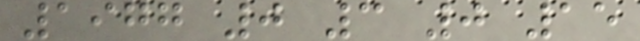1977 0 3 0 15
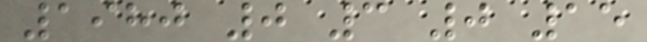1980 0 3 0 15
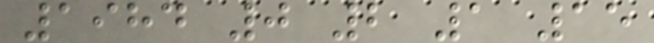1984 0 2 1 15
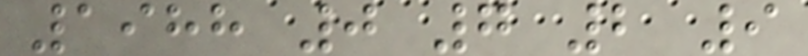1988 0 7 2 9
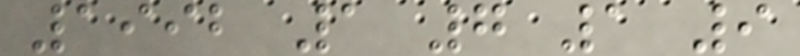1992 1 7 1 9
